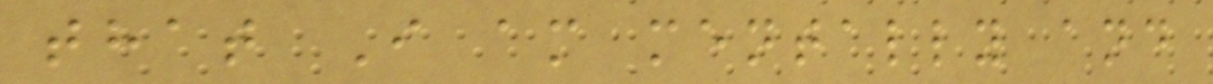that I am mentally and
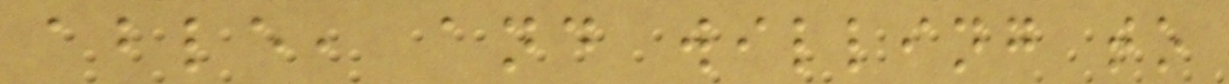able, and willing to
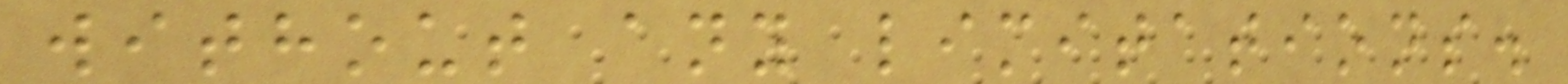without any limitations.
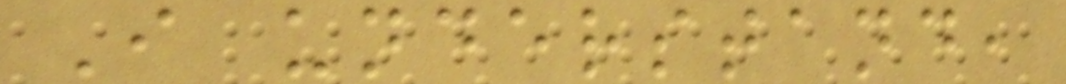I understand,
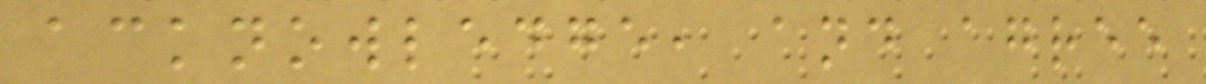acknowledge, and agree
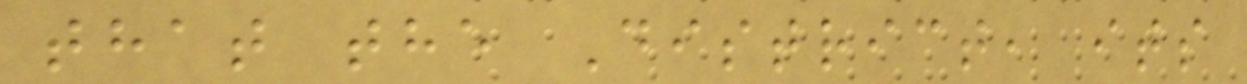that the District, its
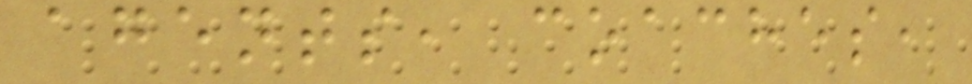agents, coaches,
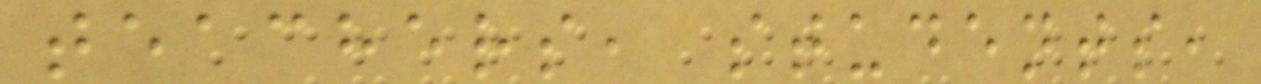teachers, students,
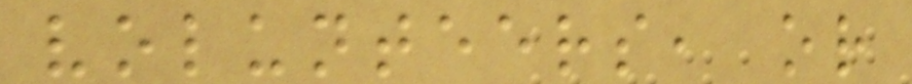volunteers, or
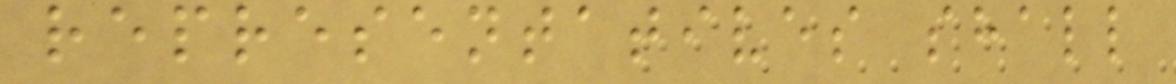representatives shall
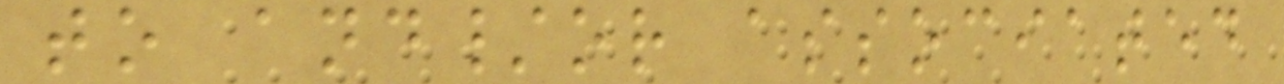to and/or associated
